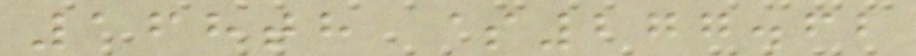168th $277.62
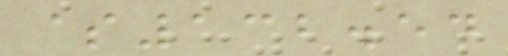$132.54
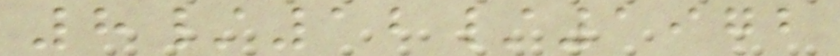8/12/1972
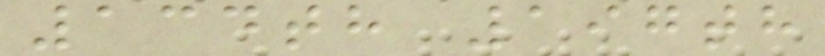134th 197th
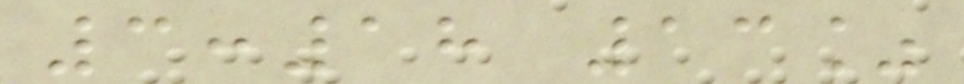3:18 13%
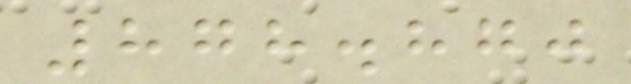878.870
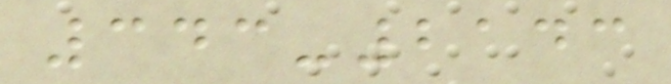343-2143
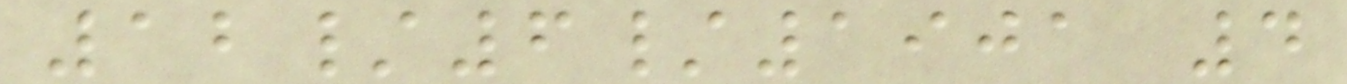12/6/1901 4
